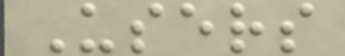Users
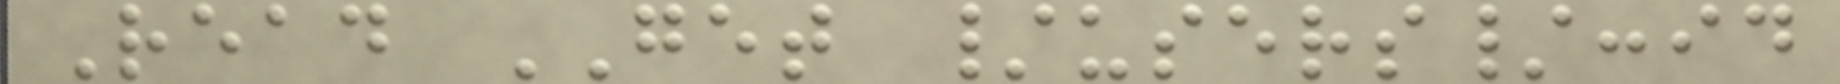Read GET /users/:id
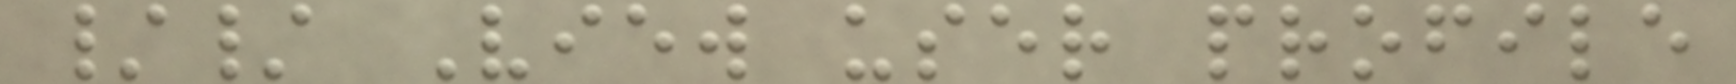// View user profile
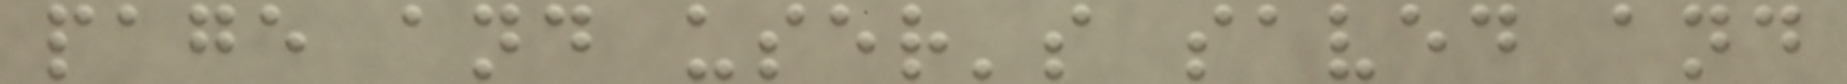page and user's saved and
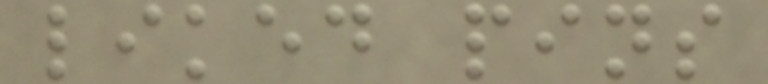liked pins
